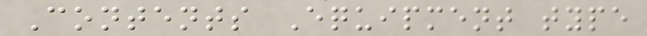Contents Equipment type
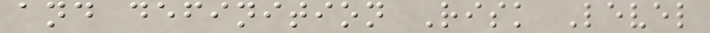and definition Risk Level
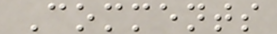Comments
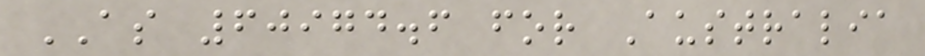AS 60974.6 for Australia
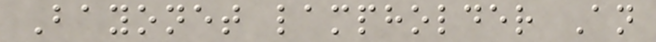Bayonet lampholder An
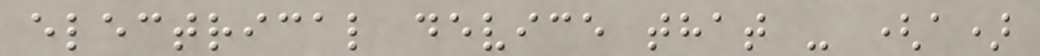electrical device that - (a)
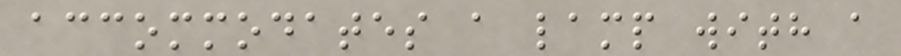accommodates a lamp with a
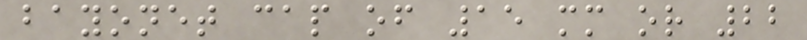bayonet cap of 15 mm or 22
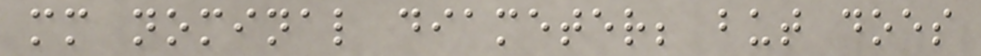mm nominal diameter; but does
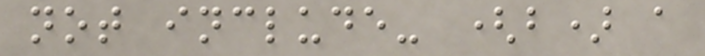not include- (b) a
